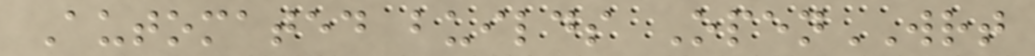Automated builds OpenWRT
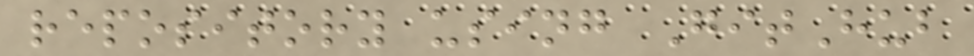repository using GitHub
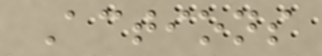Actions
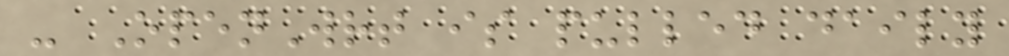- OpenWrt is pulled daily
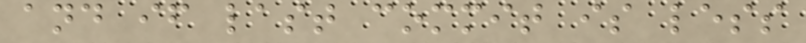and if last commit is less
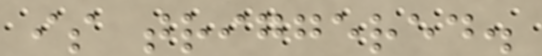is triggered.
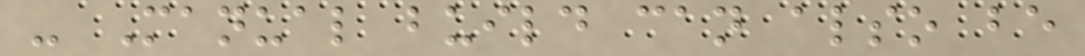- Manual build can also be
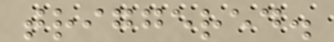triggered.
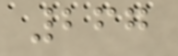267
